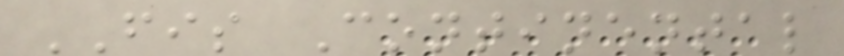FIS Continental
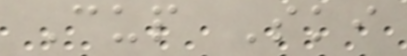Cup Ski
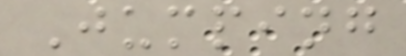Jumping
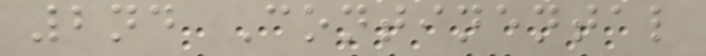2nd Continental
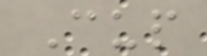Cup
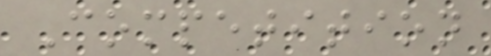Competition
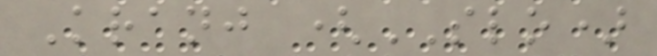Kranj (SLO)
